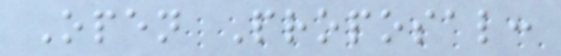Open Proposal:
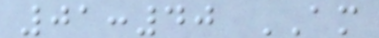01:40 AM
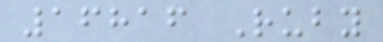16816 Ruby
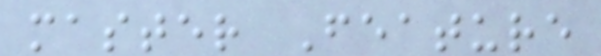master Feature
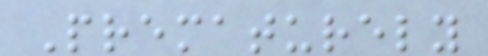Prematurely
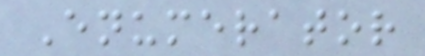Enumerator
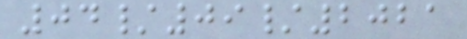04/09/2021
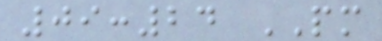09:24 PM
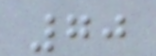70
